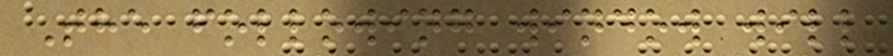The following window will
